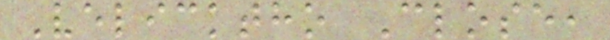Velicktho Close,
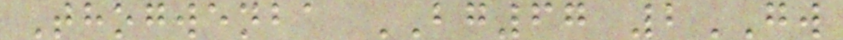Thogwenba BG67 2GW
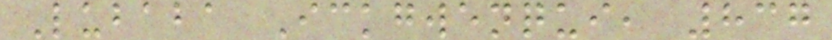Lubaba Ickgwenqui, 837
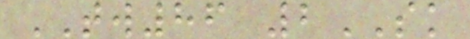TW86 2SK
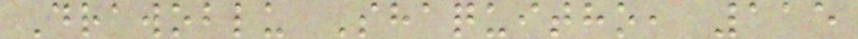Drawoblu Shaquitho, 115
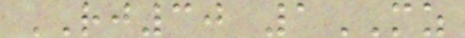RJ30 1MZ
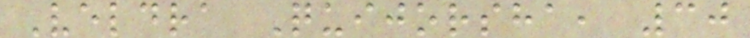Veldra Quijorsha, 30
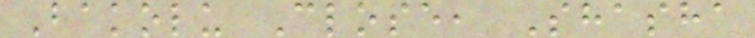Bakolu Close, Shasha
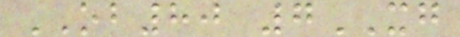OB80 7XG
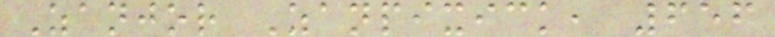Zanjor Zanpixick, 656
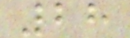28
